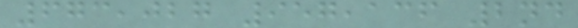673,027 957,136 2nd
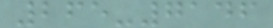265-7146
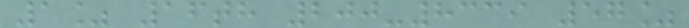1% 16th 200-8339 57%
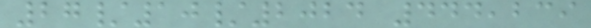27/10/2024 444,239
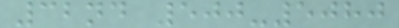32nd 500-5080
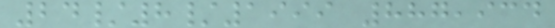24/8/1999 887,934
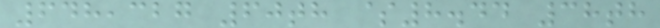648,327 60th $8.44 38th
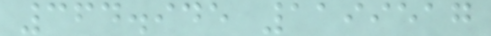364.945 1199517
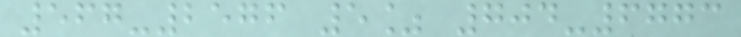567-2576 5% 704-6773
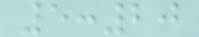5:20
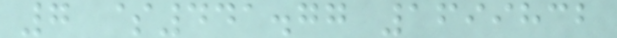7 $441.77 1699832
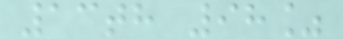13th 98%
